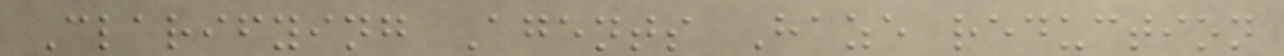Clarifying Agents Haze reduction
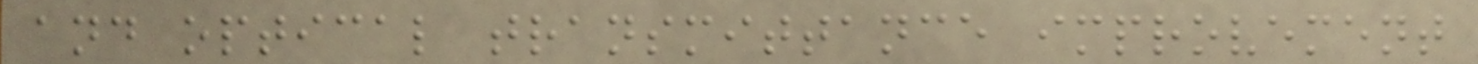and optical transmittance improvement
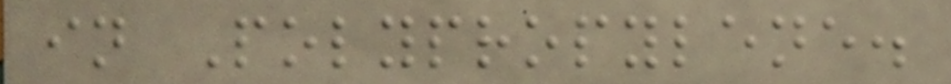in Polypropylene.
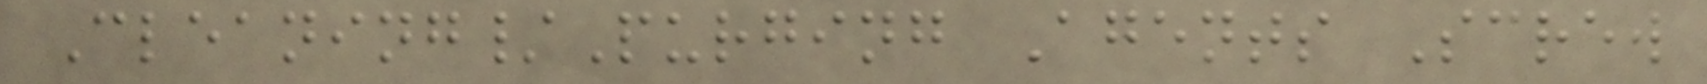Cleaning/Purging Agents Screw
